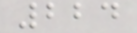224
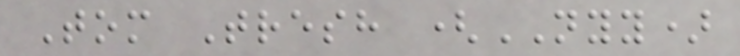Tom Tresh (NYY)
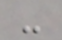-
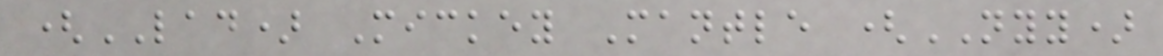(LAD) Mickey Mantle (NYY)
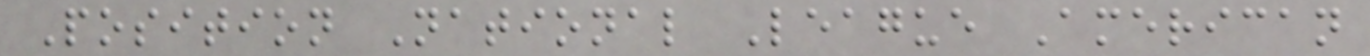Position National League American
